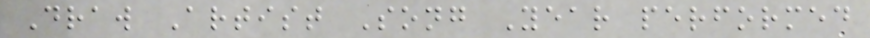Draw Artist Song Year performed
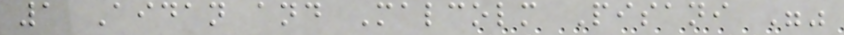1 Aidan and Malcolm Pisani ""
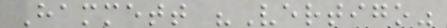Hammett "Vertigo"
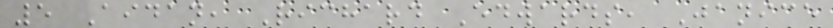5 Aidan, Richard Edwards, Janice
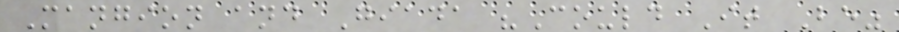Mangion and Giada "Could It Be"
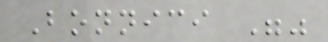Bonnici ""
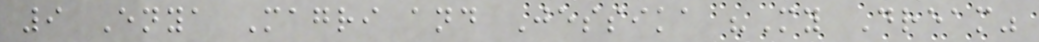9 Enya Magri and Jessika "My Dream"
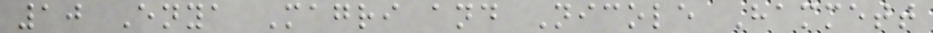10 Enya Magri and Nicole Hammett
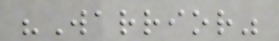"Warrior"
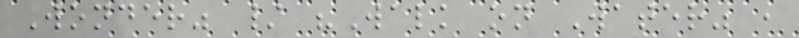Wonder" / "Walk on Water" ,
